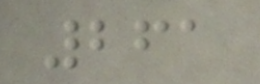261
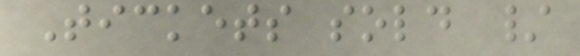Tickets sold /
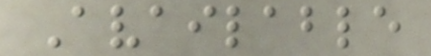Available
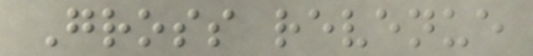Gross revenue
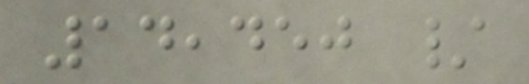14,450 /
